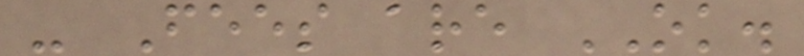- Fees are OK.
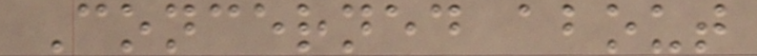Concerned about
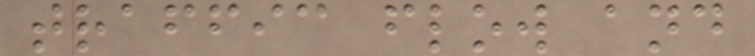traffic flow and
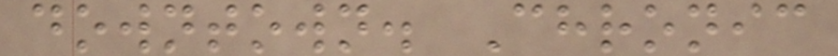downtown. Chronic
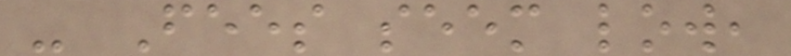- Fees seem low,
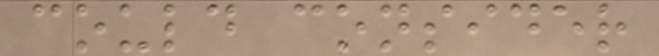could consider
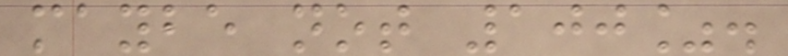maybe not 100%.
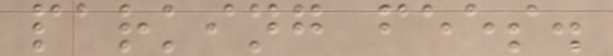parking fees.
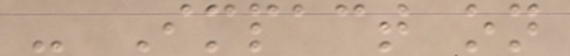- Impact on
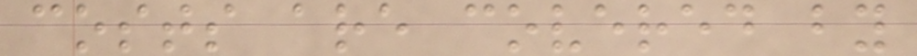costs are covered by
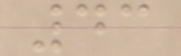43
